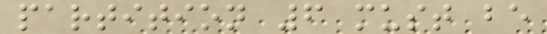partition 6 must be
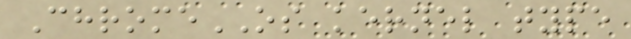ChromeOS kernel type
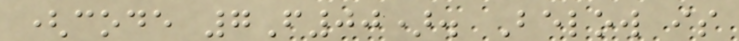(code 7F00). Below is
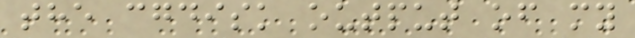the cgdisk output of my
